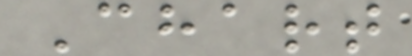Chart
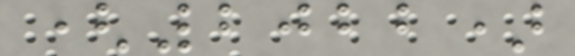(2022)
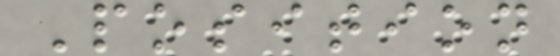Position
